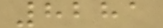8281
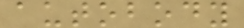autobody
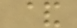&
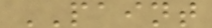PAINT
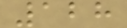128
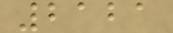2121
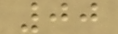00
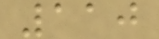110
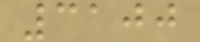3100
